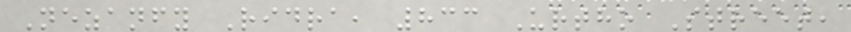Nezanfy Ridra, 833 Urtho Street,
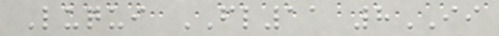Luqui FL11 8II
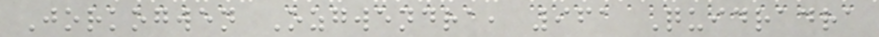Jorkogwen Ozgwendra, 961 Quidradra
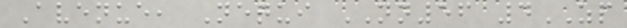Avenue, Nequi NN56 4ZP
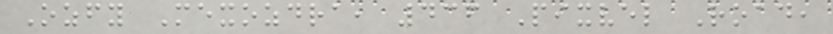Ozfy Mexozdra, 436 Pixvel Road,
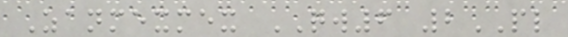Zanmexmex QW6 2PL
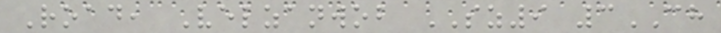Road, Velzanwob SZ9 3CH
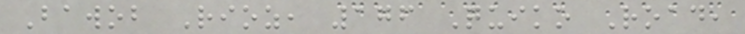Bawob Rioz, 176 Quiko Road,
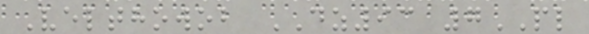Velthowob DZ93 7PL
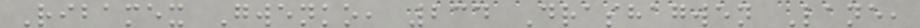Ribamex Gwenko, 234 Drashagwen Lane,
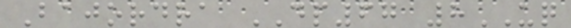Bajordra DP67 8UQ
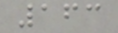163
